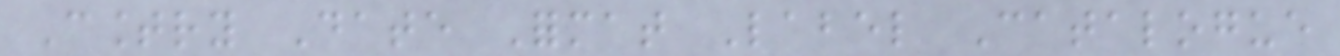Country Date Format Label Catalogue
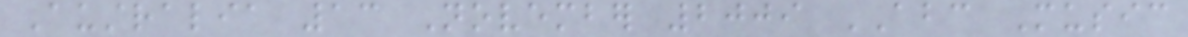Australia 13 November 2009 ABC Music
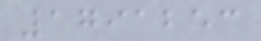1791253
